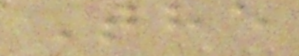The
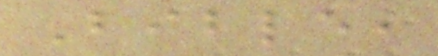Bible,
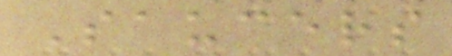Saucers
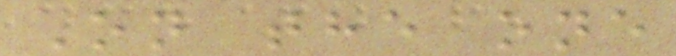On the one
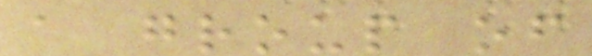a group of
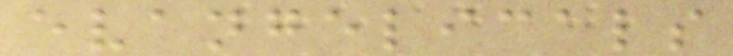evangelicals
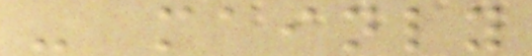- mainly
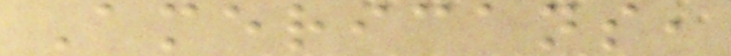Americans,
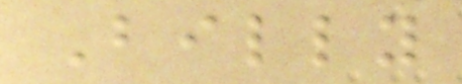Billy
